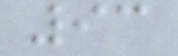93
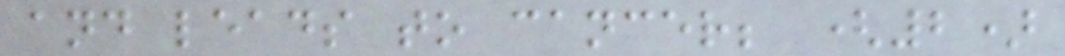and leads to cancer; (2)
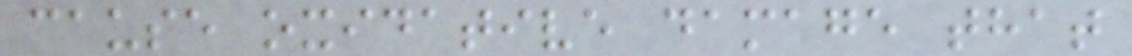cause oxidative damage that
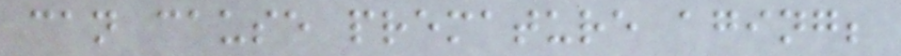can cause premature aging;
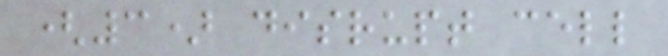(3) disrupt cell
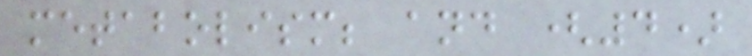metabolism; and (4)
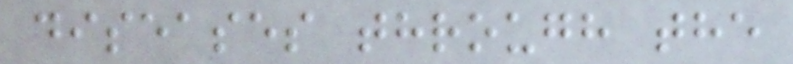diseases through the
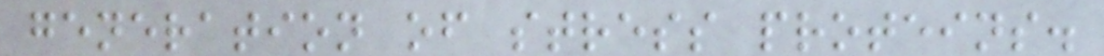generation of stress proteins.
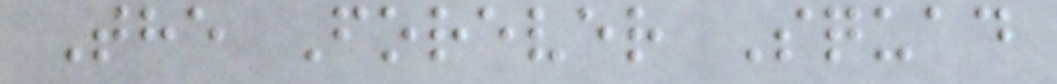The Forever Squad
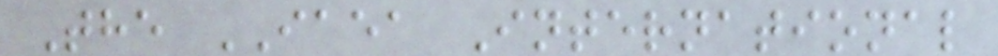The IAEA International
